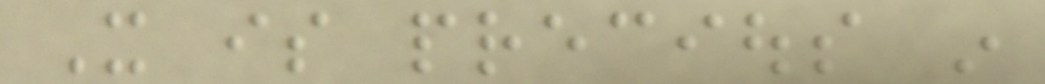It is precious in
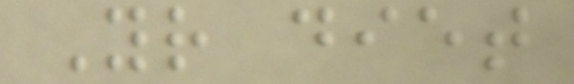Your diet
